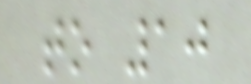to 10
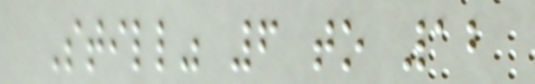Still" 6 to 12
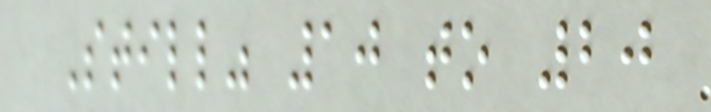Still" 10 to 20
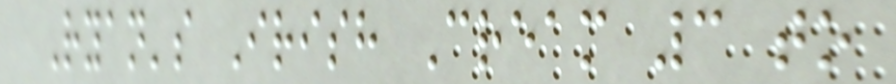Ryan's Irish Cream 3 to
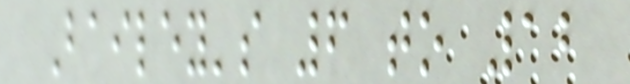Bailey's 6 to 12
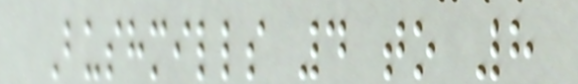Bushmills 4 to 8
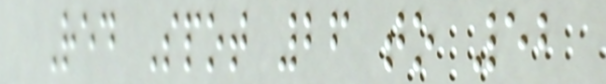Red Spot 26 to 52
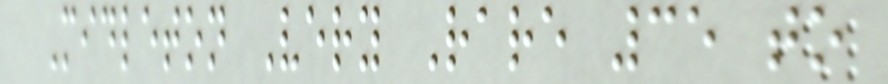Midleton Very Rare 35 to
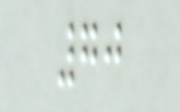70
